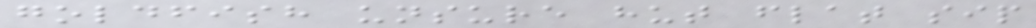goldfish unsure hut flat sip
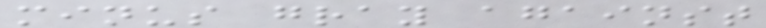minus gray against
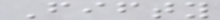Fifty
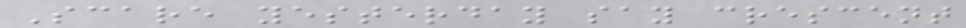Scare yesterday say crescent
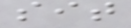sit
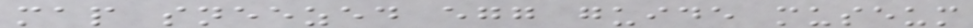map sneezed egg guide museum
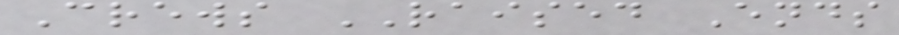Crews RAISED Ends
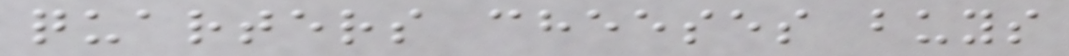quarters cheeses buys
